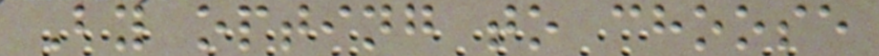By opting to choose
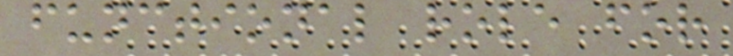functional role for
